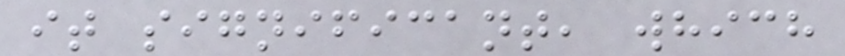it significant, which
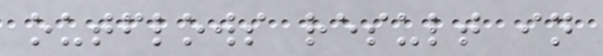outflows result in
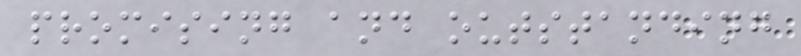promising and outstanding
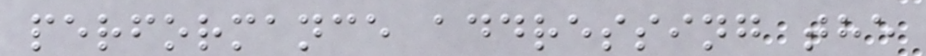performance addressing the
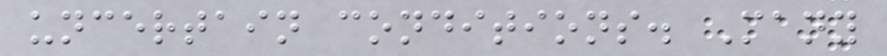uncertain conditions. Many
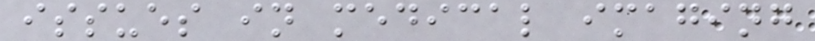issues in medical imaging
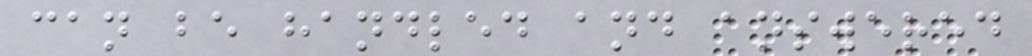can be handled and answered
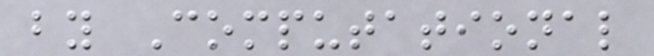by Computational
